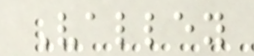Valley
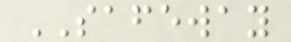SAFEWAY
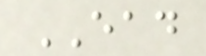EAD
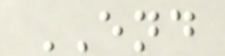END
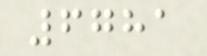6781
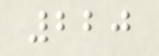220
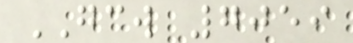GCW 7059
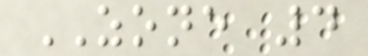ZONE 4
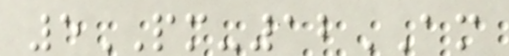5PM-12AM
